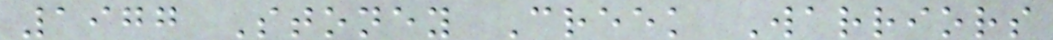1977 Stoney Creek Warriors
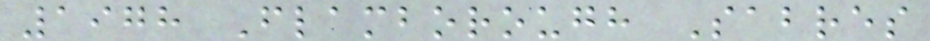1978 Flamborough Sabres
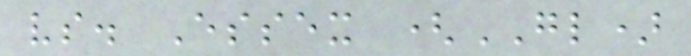vs. Essex (GL)
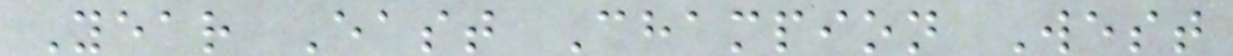Year East Champion West
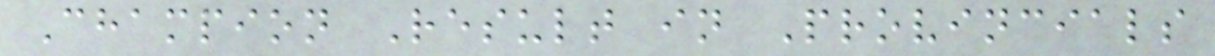Champion Result in Provincials
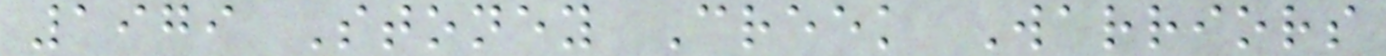1979 Stoney Creek Warriors
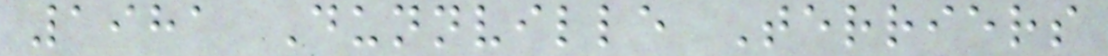1981 Dunnville Terriers
